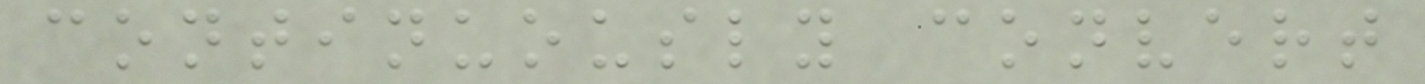continuously convert
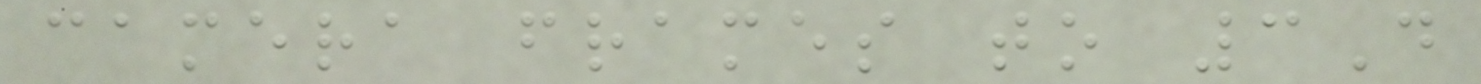camera frames to 3D
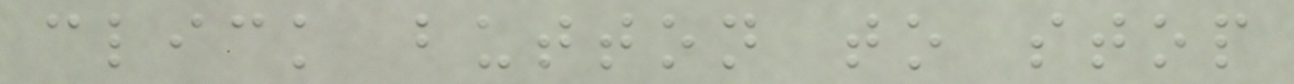click button to stop
